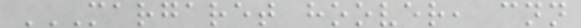MARGARET HOOVER, CNN
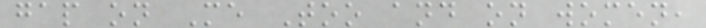gap on Me Too and on women,
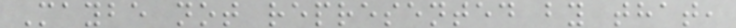Maybe not represented by that,
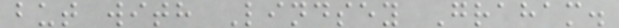but with Lindsey Graham.
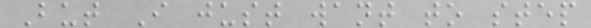But I just want to step
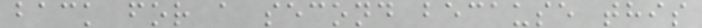back for a second because this
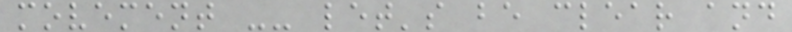movement -- let's be clear and
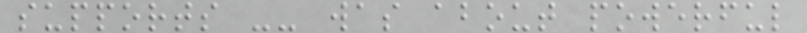supports -- was about powerful
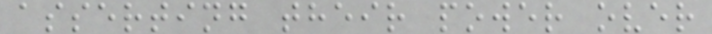asserting their power over
